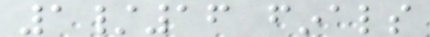1/16 finals
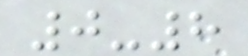0-8
